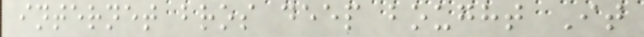internet bros deep bought It
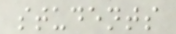students
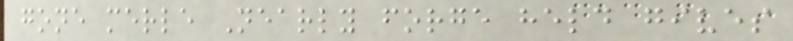gone merle Nearly forge held gives
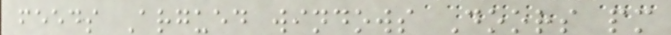feeds Argued windows Doors pm
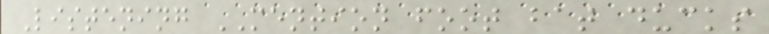Listening MENTION foot bat ducks
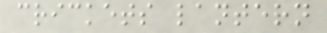crickets lantern
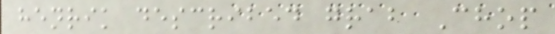henrik described grab Chop
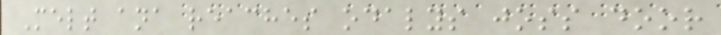Melt ana reaches odalys joss door
